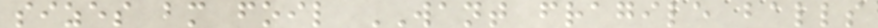sizes bm foil WANT fragile balls
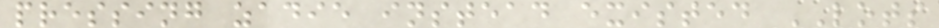pressing zadie instead existed LOTS
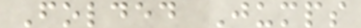Folded Jumps
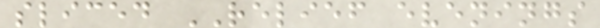sliced RELIEF evenings
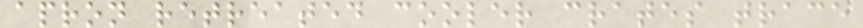apron retreated cooler crates trace
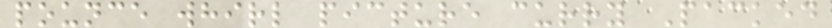pounce whirl picture curry Packed
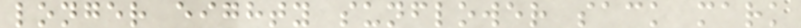longer eighty sunflower sack mark
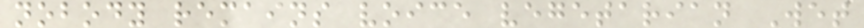nobody remains voice vegetarian Wet
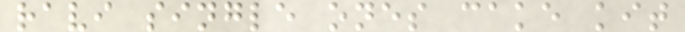ravi single ones cake kit
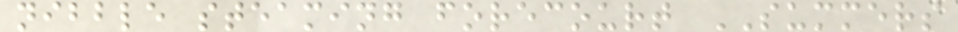nibble steaming forecourt SUMMERS
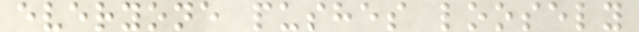everyone pushes loosely
